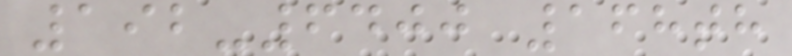192-6400 168th
